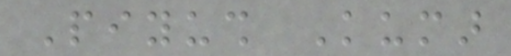Piyush Kumar
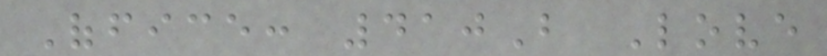Office: 410B Love
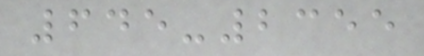645-2355
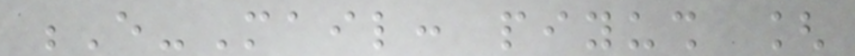E-Mail: piyush [
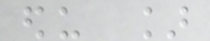edu ]
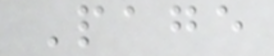Page
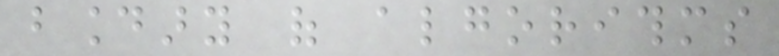boundary of algorithms
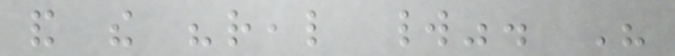and the "real world". His
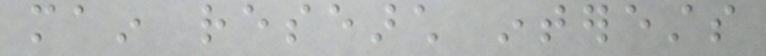main research interests
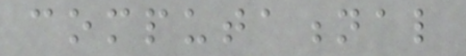computational
